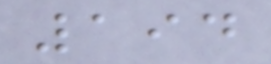194
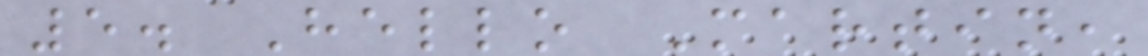5. Hello Martin,
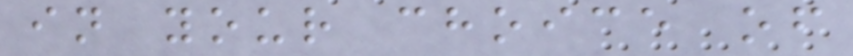in your choice of
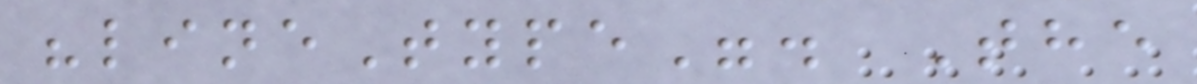"lineType". The
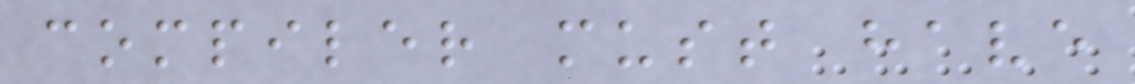compiler must have
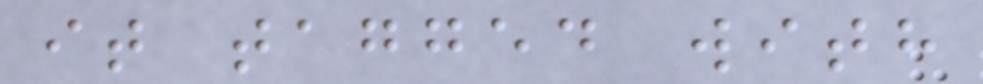it tagged with
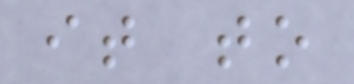it to
